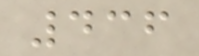436
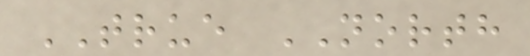TRUE NORTH
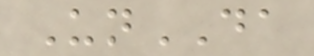UnDA
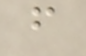f
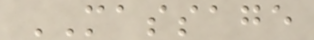MASSAGE
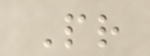Pr
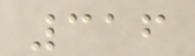316
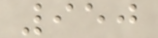950
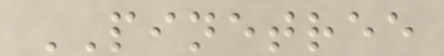PINETREE
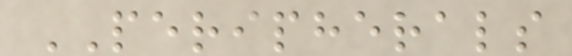PERIPHERALS
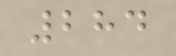284
